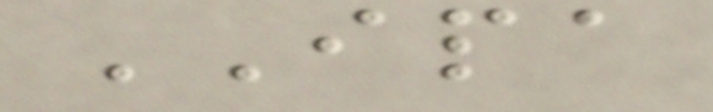IPA
